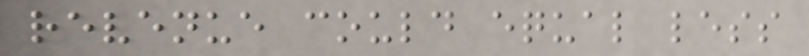revenue could equal less
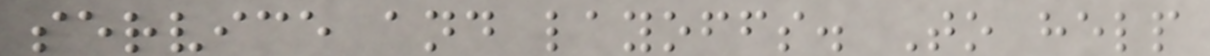service and layoffs. To help
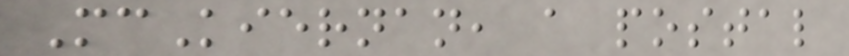McKiernan, a postal
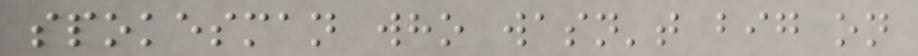spokesman who wasn't big on
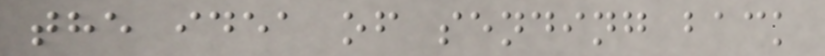the idea of sending back
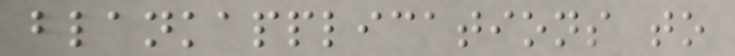blankapplications to
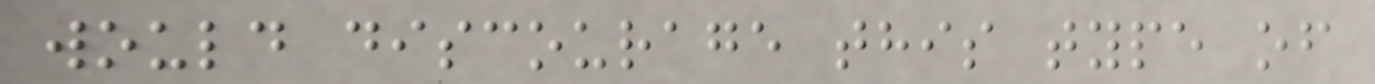would discourage this type of
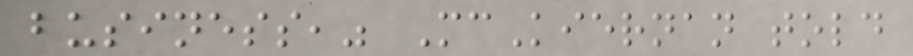business," McKiernan told
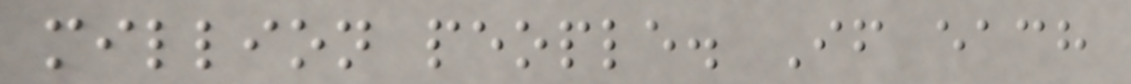million people. If each
